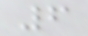6
